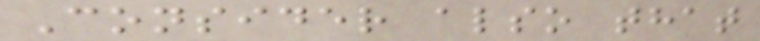Consider also that
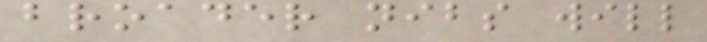broader nibs will
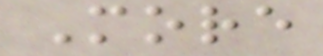More
